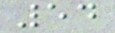54
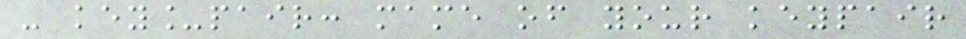- key_pair: mame of your keypair
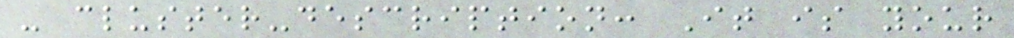- cluster-description: It is your
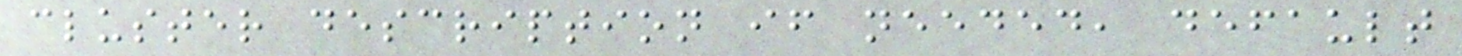cluster description if needed, default
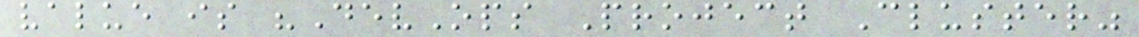value is "DevOps Project Cluster"
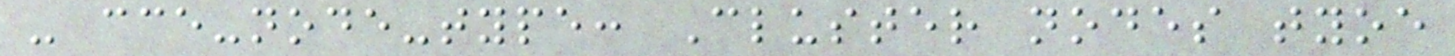- cce-node-type: Cluster nodes tyoe
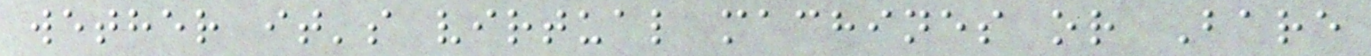wether it's virtual machines or Bare
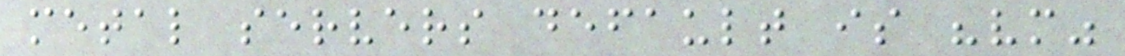metal servers default is "vm"
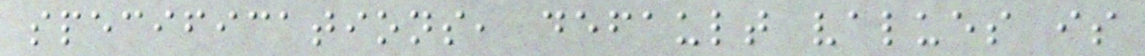specifications, default values is
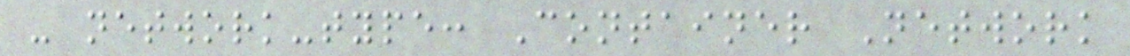- network-type: Container Network
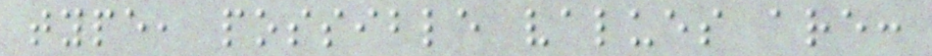type, possible values are:
